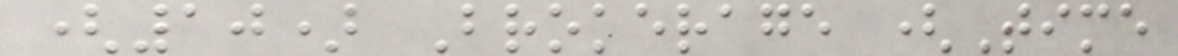(10) Brokerage (Time
